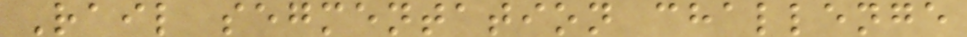Rail segmentation challenge
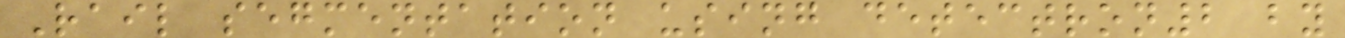Rail segmentation using detectron2 by
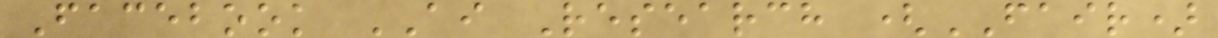Facebook AI Research (FAIR)
